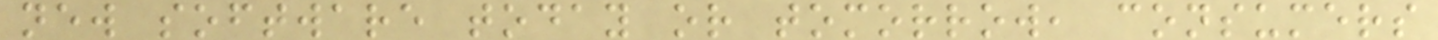new software today or tomorrow, consumers
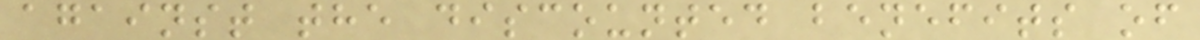against the discounted benefits of
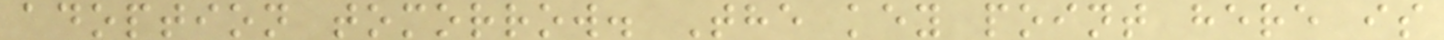adoption tomorrow. The key point here is
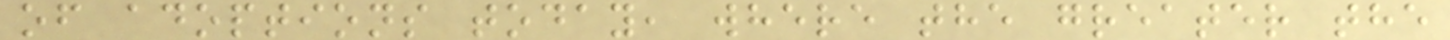of adoptions today, where the greater the
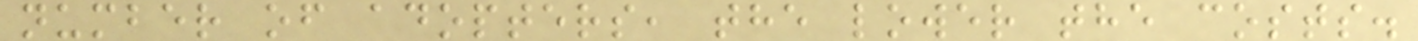number of adopters, the lower the costs.
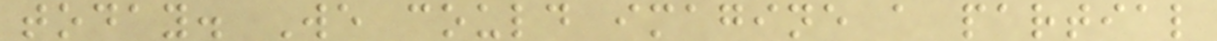today. We could imagine a partial
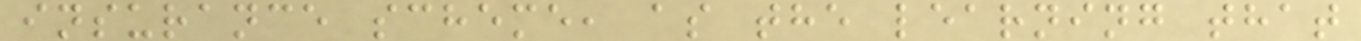insurance scheme, as the learning that
